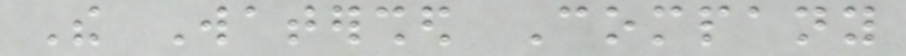The Watershed Company
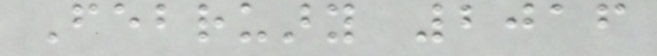February 2016
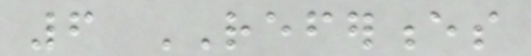6 REFERENCES
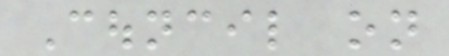Council on
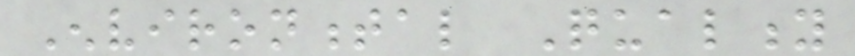Environmental Quality
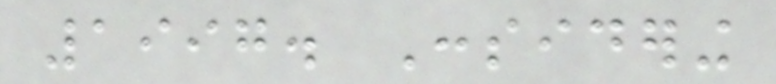1997. Considering
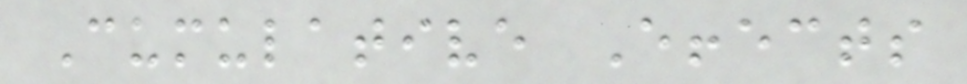Cumulative Effects
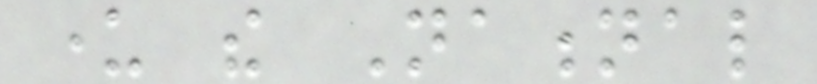under the National
